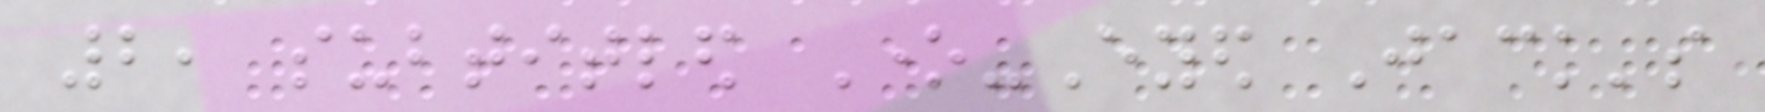2, subtitled One-Eyed Jack's
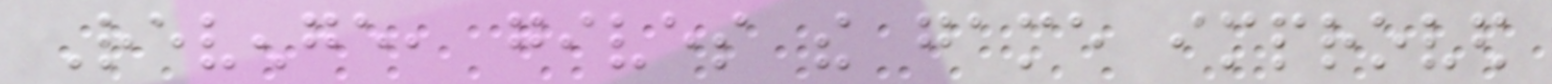Revenge, gives the game improved
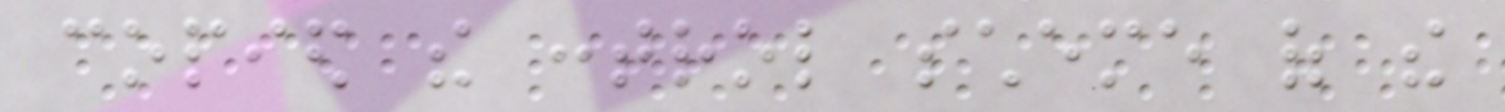copied the control scheme of the
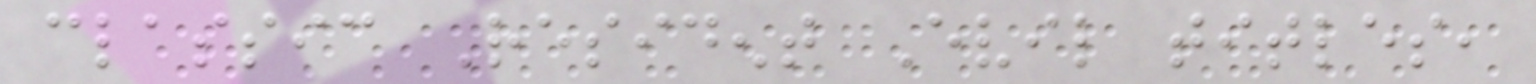classic Resident Evil titles,
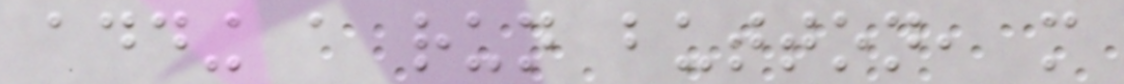adding a run button, more
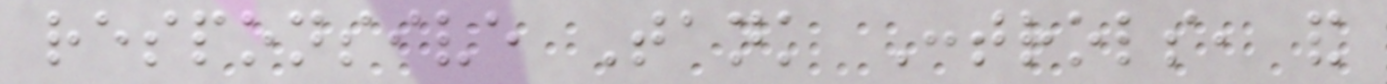responsive Tank Controls, and
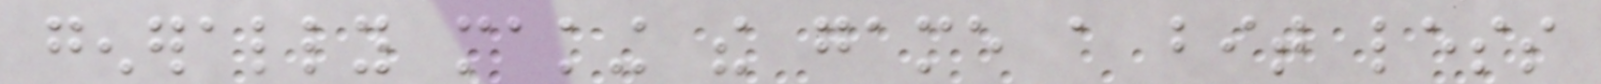generally making the game a bit less
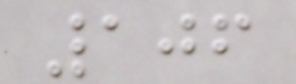106
